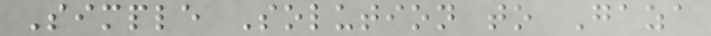Simple Solution to Gaza
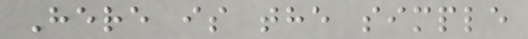Here is the simple
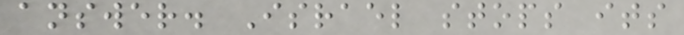answer. Israel stops its
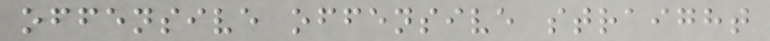offensive offensive straight
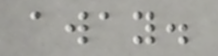away.
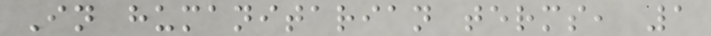In humanitarian terms, 1
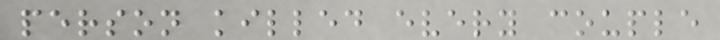person killed every couple
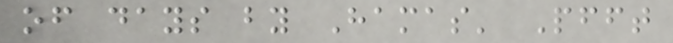of days by Hamas' Pfft
